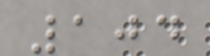104
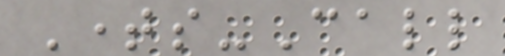Times-Call
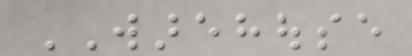WAREHOUSE
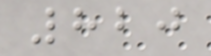820
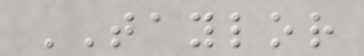TAYLOR
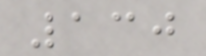130
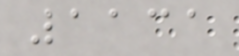1131
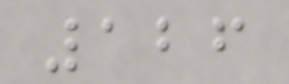126
